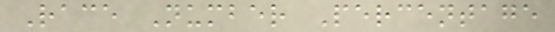Race Number Percentage
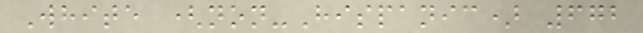White (non-Hispanic) 672
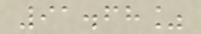91.68%
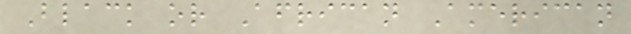Black or African American
